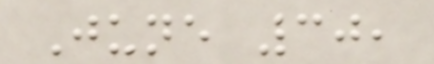June 30,
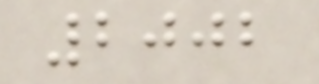2002
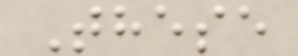These
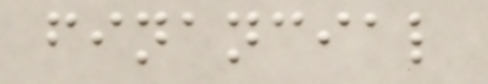financial
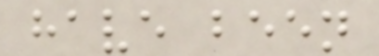have been
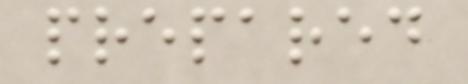prepared
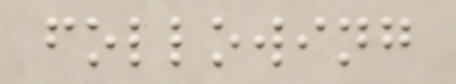following
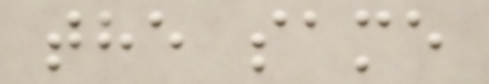the same
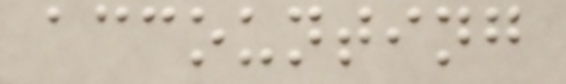accounting
